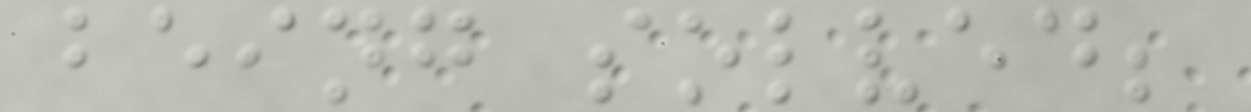being solved;
